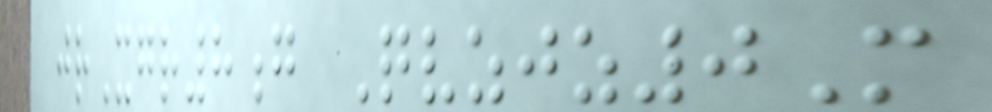jrXgr8g Qvzjz0M
